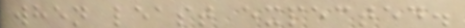when least expected.
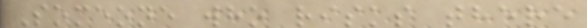Someone who risks there
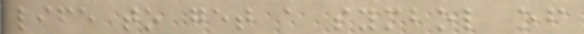life to get a symbol of
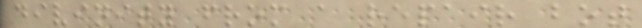divinity from a repair bot
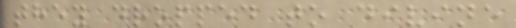they dropped to divine
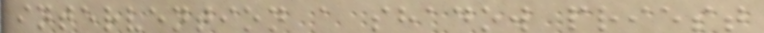intervention a shadow priest
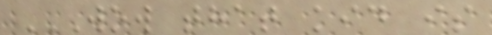WOW THAT KID IS
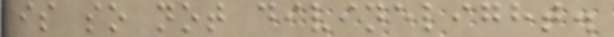is so not divinelight.
